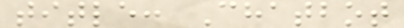title: Chatbot
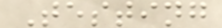Testing
